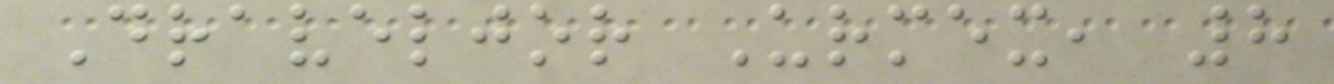Draveljor Urmex, 8
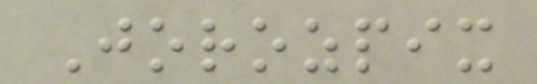Jorozpix
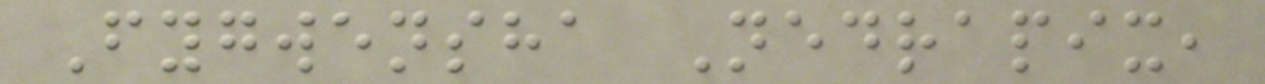Fygwensha Nedrapix,
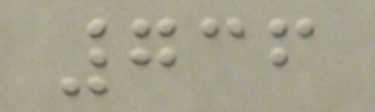736
